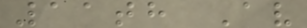11th Av
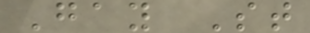Gay St
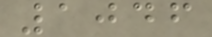1046
